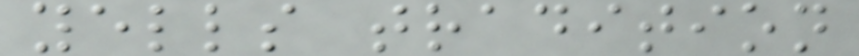yells tradition
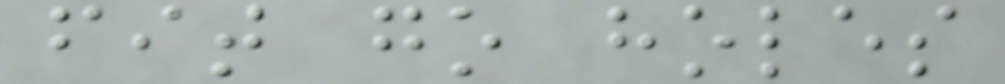fit go holes
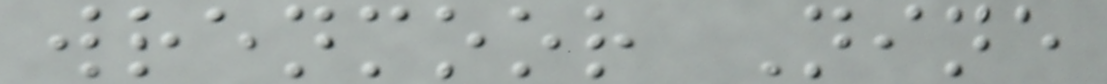wrenmoor Nine
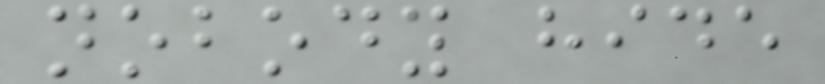nobody hide
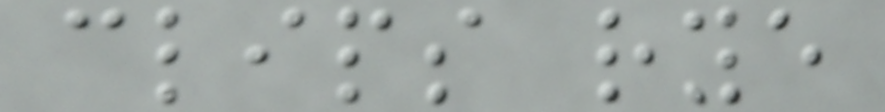clips rye
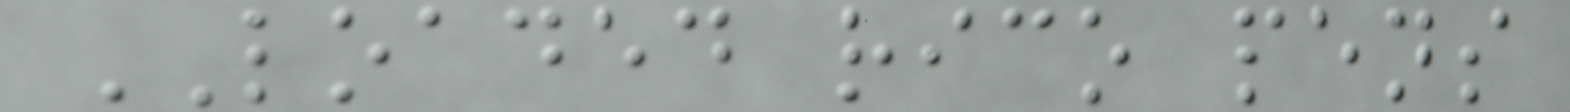LOADED rico pens
